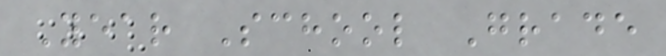Year School Grade
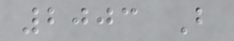2003 B
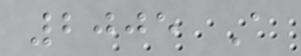2005 A
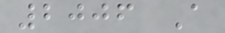2006 A
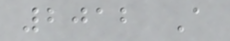2012 A
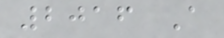2016 A
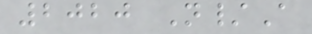2020 N/A
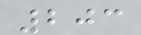203
